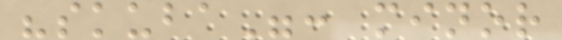"skuba": minor
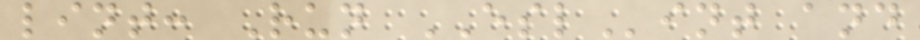lint: Run ESLint and
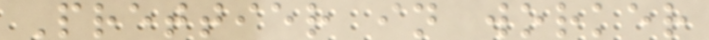Prettier in worker
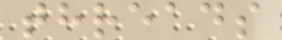threads
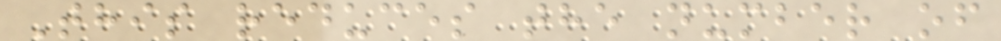This reduces the number of
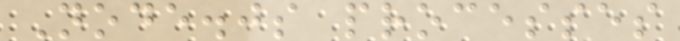Node.js processes
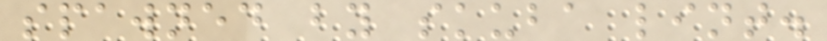spawned by skuba lint.
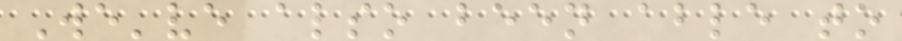We've also been able to
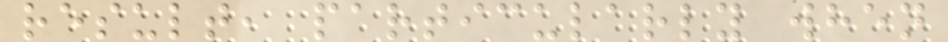result, particularly when
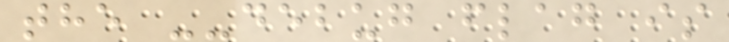the --debug flag is
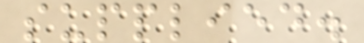supplied.
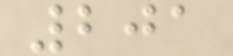201
